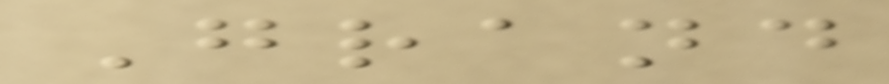Grand
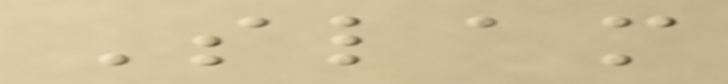Slam
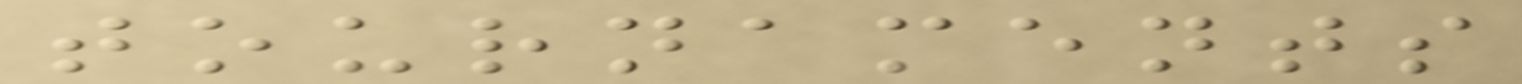tournaments
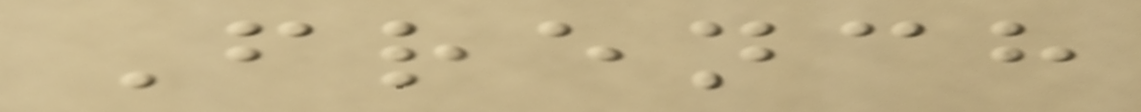French
